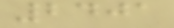2401
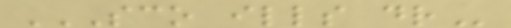SCO ILLS DR
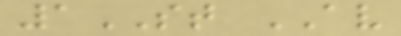1ST AV
